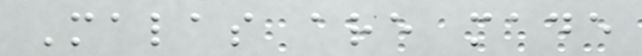Malas are made
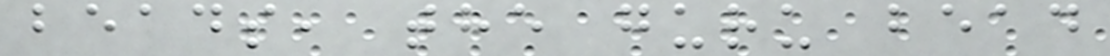beads, the guru bead
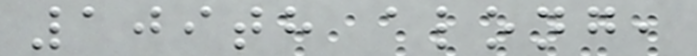109th along,
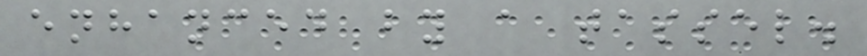enhanced by a tassel.
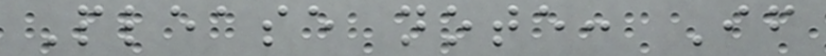Please note: If
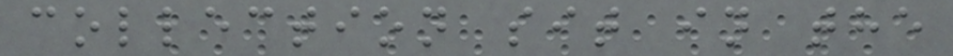collection sit in the
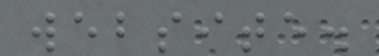website.
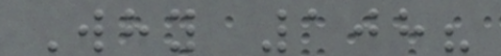Why 108?
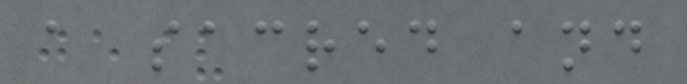a sacred and
